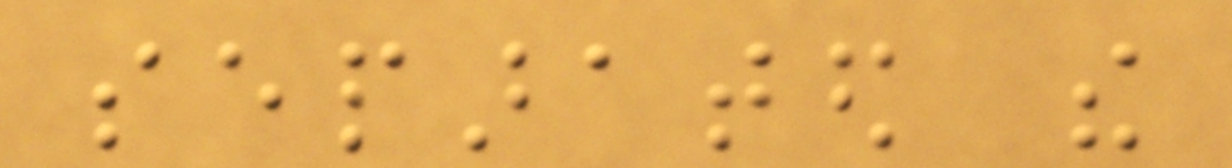separated the
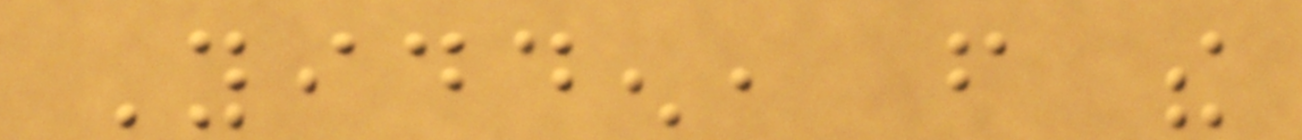Yidden, from the
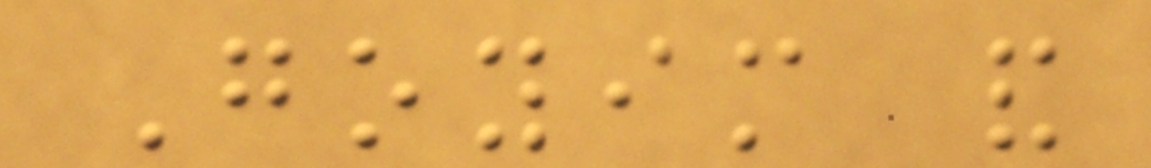Goyim and
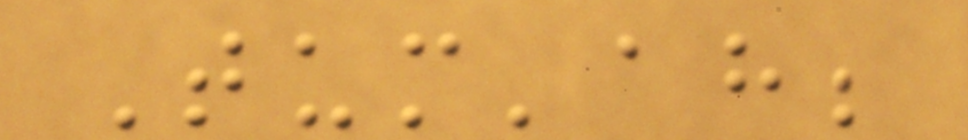Tum'ah;
